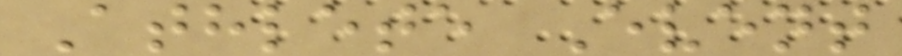Athlete Event
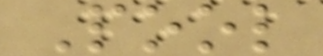Pool
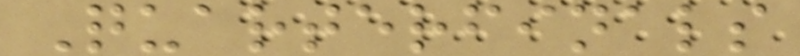Quarterfinals
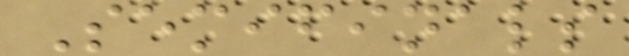Semifinals
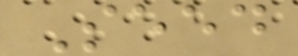Seed
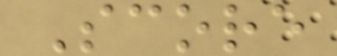Score
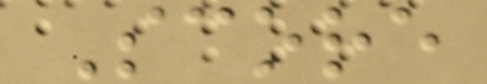Score
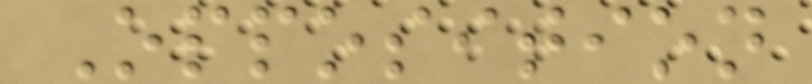Opposition
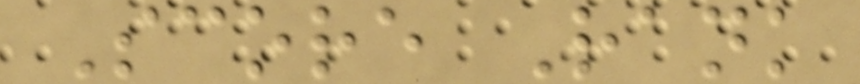Score Rank
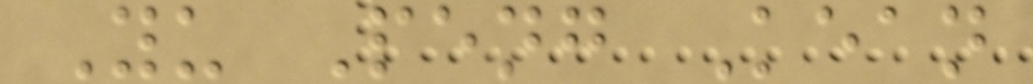Yu Peng Kean
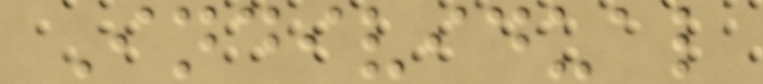Individual
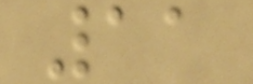11
